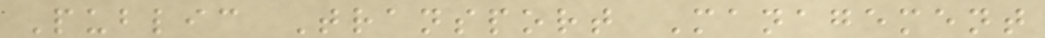Public Transport Management
